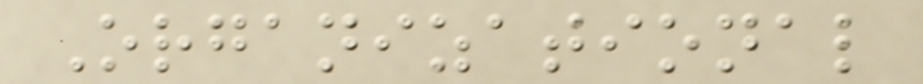Organizational
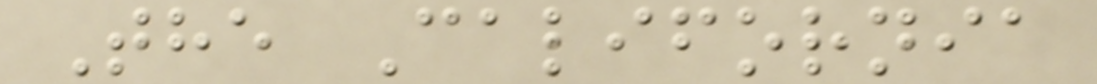The California
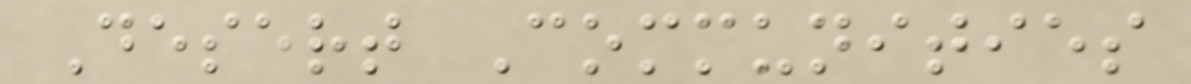Desert Communities
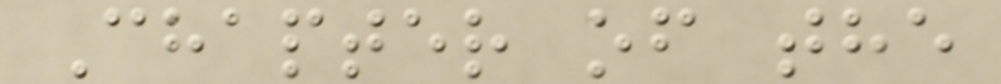Chapter of the
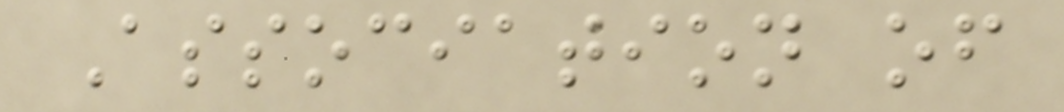Association of
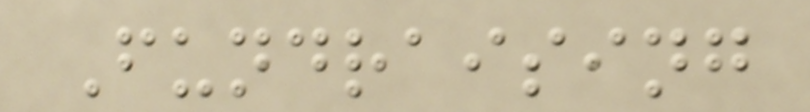Fundraising
